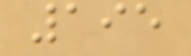195
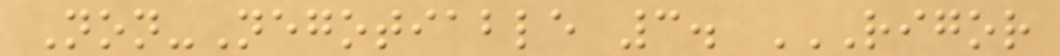Non-Negotiable 3. RIGOR
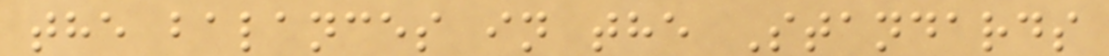the balances in the Standards
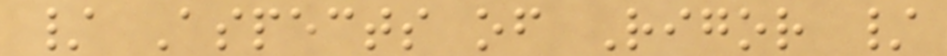/ Aspects of Rigor /
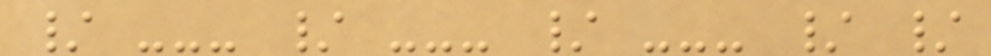/ --- / --- / --- / /
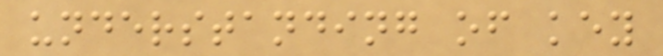understanding of key
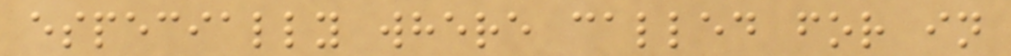especially where called for in
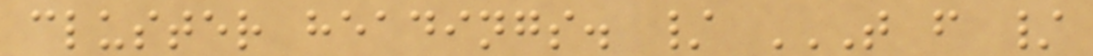cluster headings. / T F /
